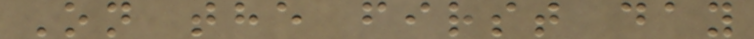On the first day
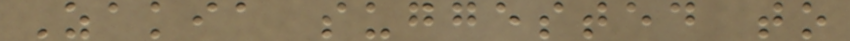Zakia suggested to
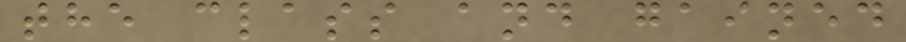the class and gained
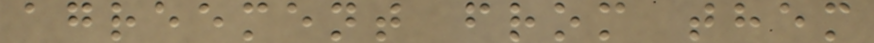agreement from them
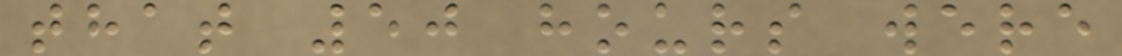that 50 hours were
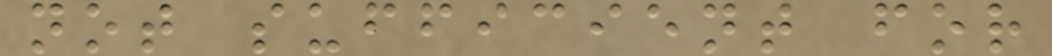not sufficient for
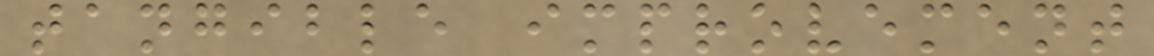tangible improvement
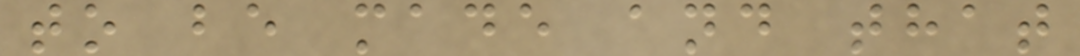to be made and that
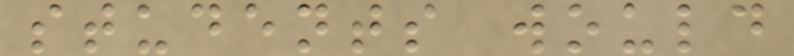students would
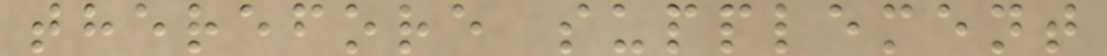therefore supplement
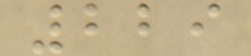229
